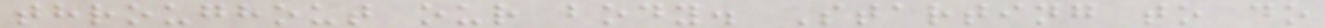throughout our body. Starting to do
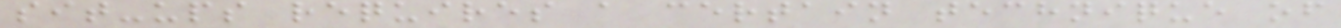sit-ups requires a certain technique of
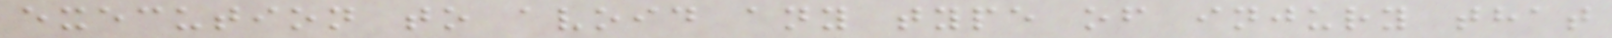execution to avoid any type of injury that
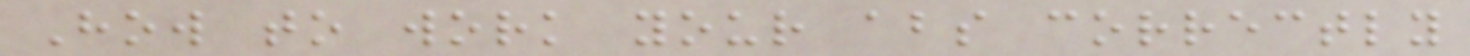How to work your abs correctly
